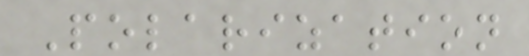Polarization
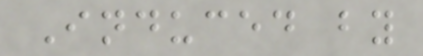Induced by
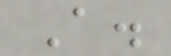A.
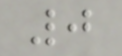0
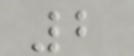2
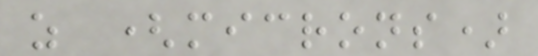z (microns)
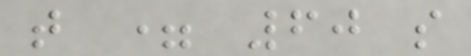t = 60 s
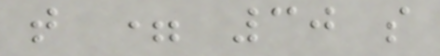t = 30 s
